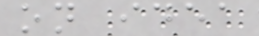on idea
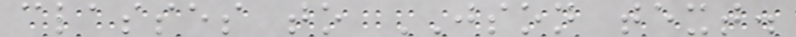classes to JSON text.
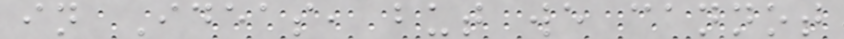in Ideas, but we cannot
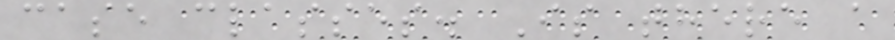case classes. Is there a
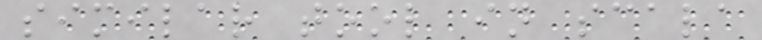similar tool in scala
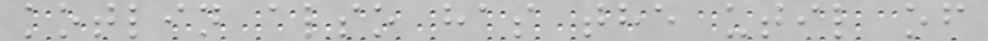kotlin also has the util of
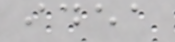idea
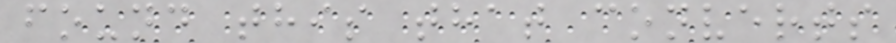found this that converts
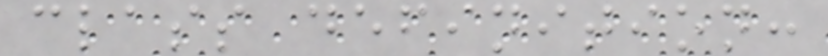class definition:
